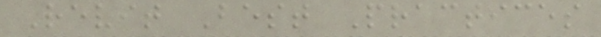Revit Best Practices
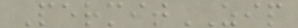PermitZIP
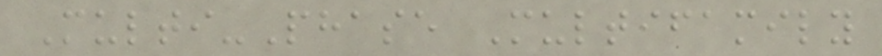Multi-Phase Multifamily
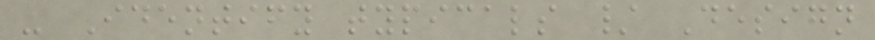- Identify typicals / Design
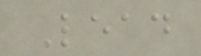Lead
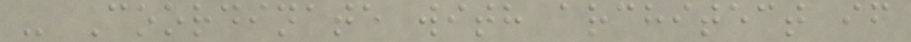- Coordinate with architect if
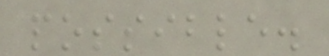possible.
